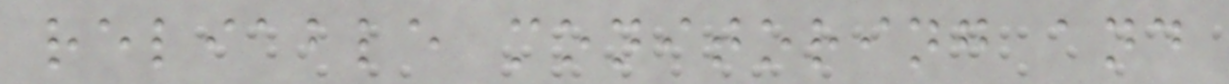reliable monitoring and
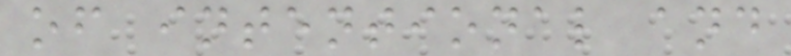of intentional and
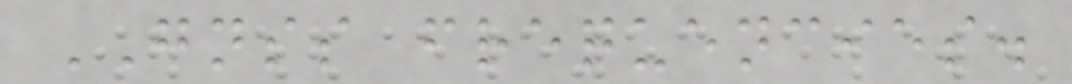GNSS frequencies.
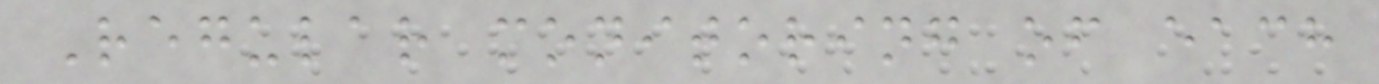Regular monitoring of each
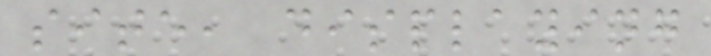site, displaying
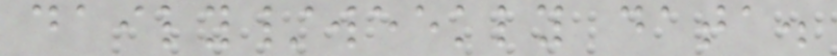daily/weekly data.
